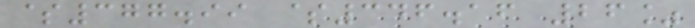$377.99 $346.16 26%
